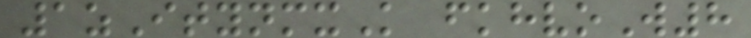1zItynmxK fkhvoW8
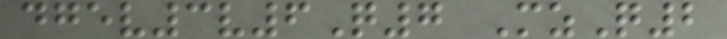dgev3v6Q7 MzQ2
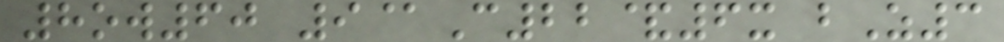8ow60 9@C22&6x bZ3
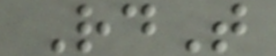RdT
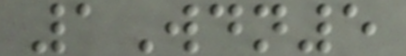1Wdn5
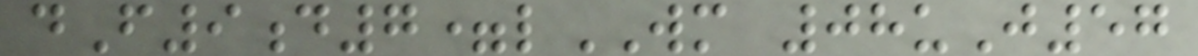dF9d7=lWM 08uJ57
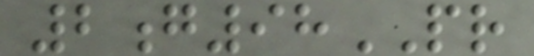2g98PR
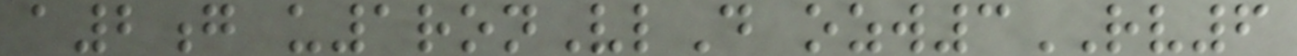a2g u1ronVlD ozw3RV6
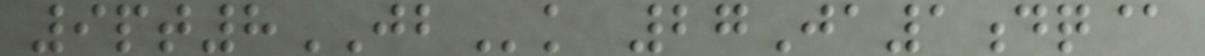9pt8JBk 27Ja1dq@
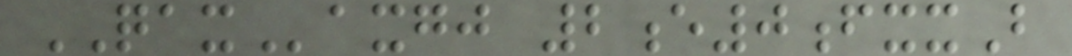QAXaxgj 2e0fxxB
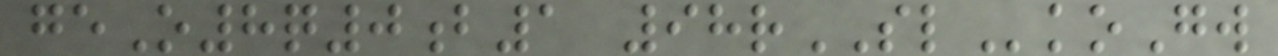geO8q0b1 98rSLkoGw
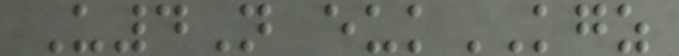U4N eukKGZ
